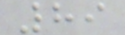89
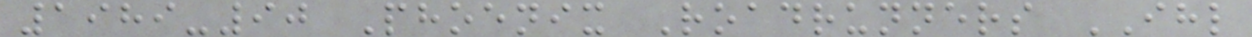1989-90 Phoenix Roadrunners IHL
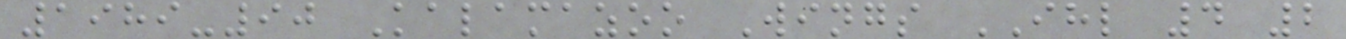1989-90 Kalamazoo Wings IHL 4 2
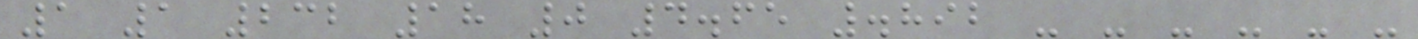1 1 232 18 0 4.65 .892 - - - - - -
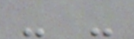- -
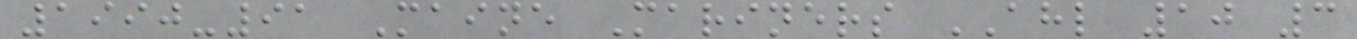1990-91 Maine Mariners AHL 10 3
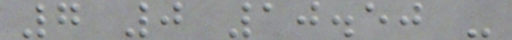7 0 10.50 -
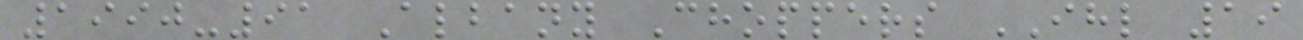1990-91 Albany Choppers IHL 19
